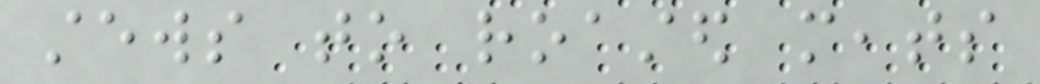stews to roasted meats
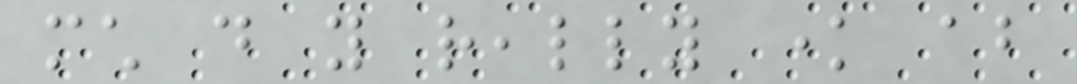much do you really know about
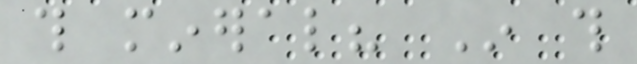this mineral? In this
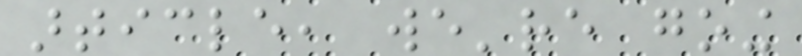article, we're going
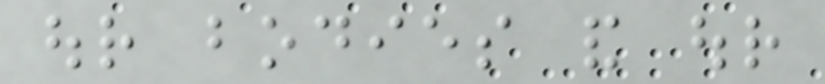our bodies and our
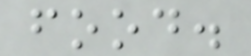food.
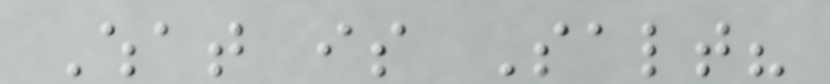What is Salt?
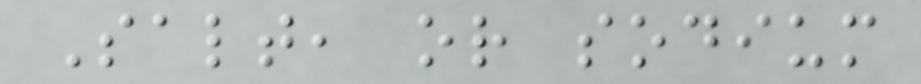Salt, or sodium
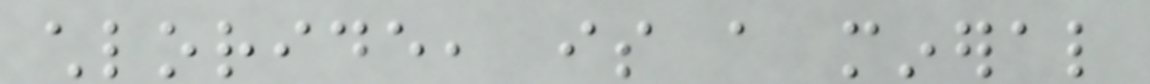chloride, is a mineral
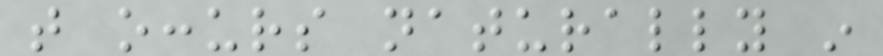that occurs naturally in
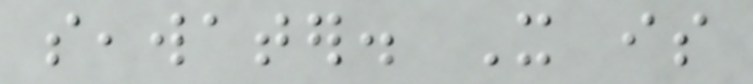seawater. It is
